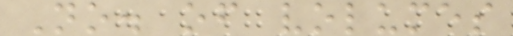No. of volumes
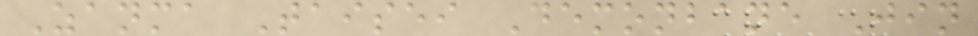Zanma Taisei Demonbane Jin
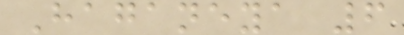Haganeya 6
